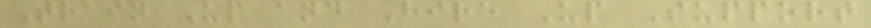Train Up and Hire Up Support
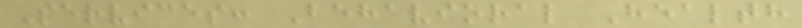Services: Behavioral Health
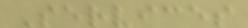Services
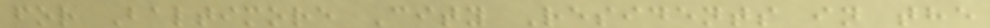for Baltimore City Residents in the
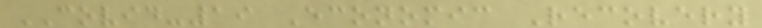COVID-19 Economic Recovery
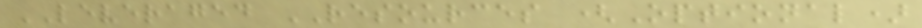LEVERAGED RESOURCES (Optional)
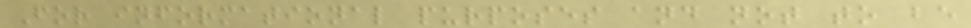For informational purposes and not to be
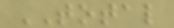TOTAL
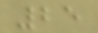25
